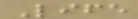Life
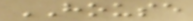HOUSE
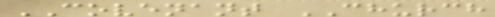COVENANT CHURCH
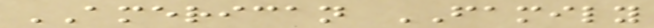AMERICAN FAMILY
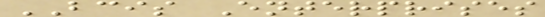BCIS Enterprises
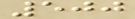500
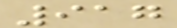917
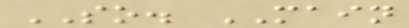SO. MAIN
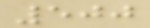500
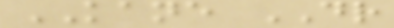KANE DR
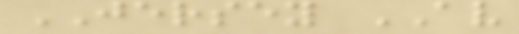JERSEY AV
